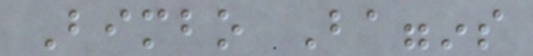Bimbo Baggins
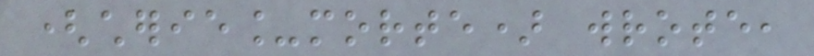(cherie_morte) wrote,
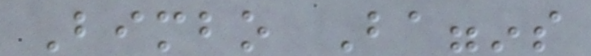Bimbo Baggins
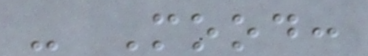- Mood:
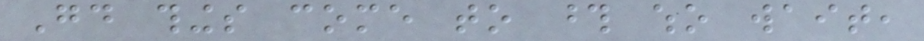Good things come to those who wait,
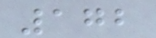172
